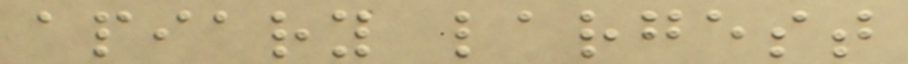apiary largest
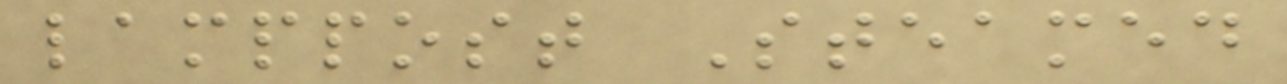lamppost Steamed
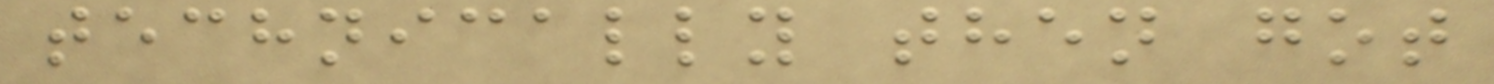technically then got
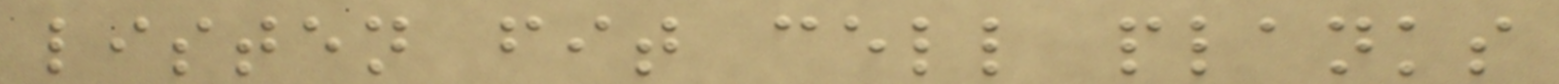listen fit cell planks
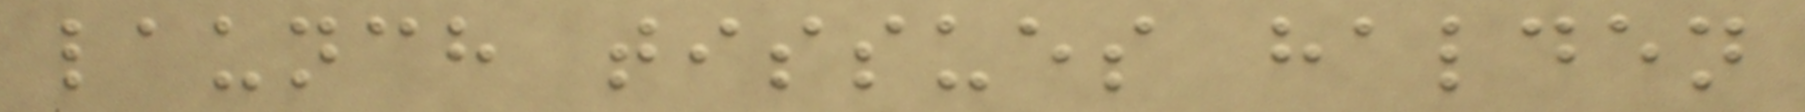launch tissues halden
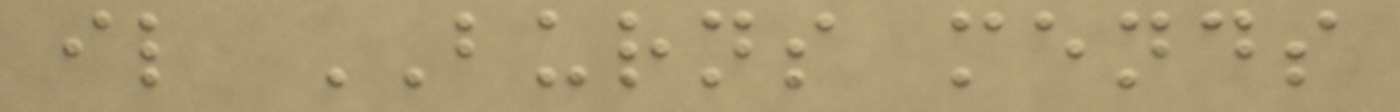il BURNS mends
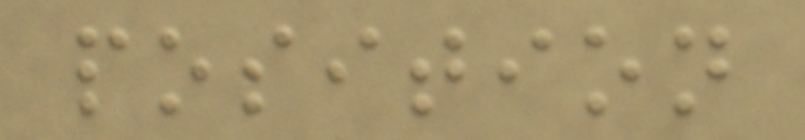position
